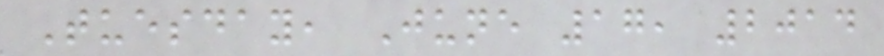Tuesday, June 17, 2014
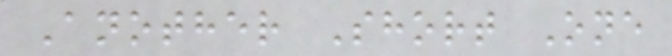Another Short One
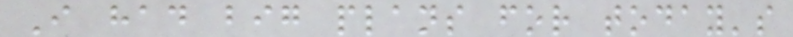I had big plans for today's
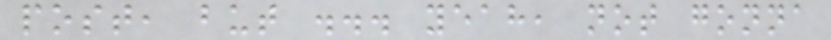post, but ... yeah, not gonna
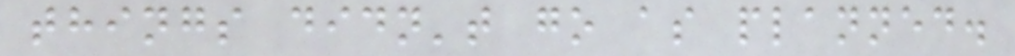things didn't go as planned.
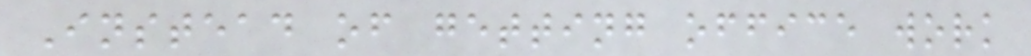Instead of getting office work
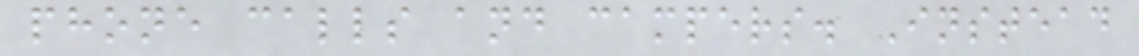phone calls and campers. Instead
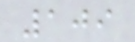109
